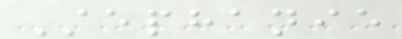Stephanie
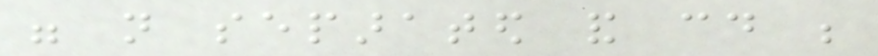were not separated and could be
